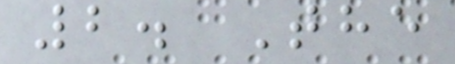2. The
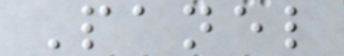Panel
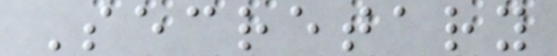Secretary
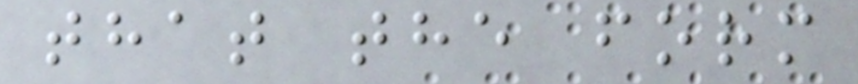that the form
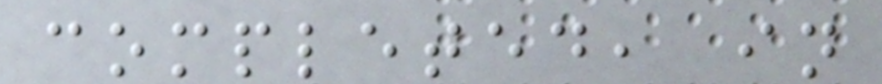completed, in
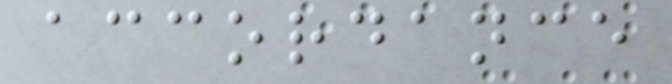accordance
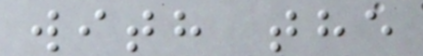with the
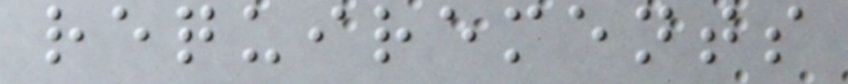requirements
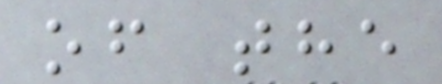of the
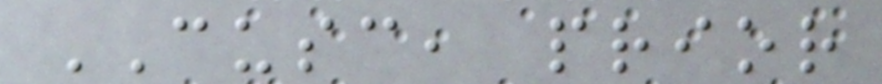CUSC, prior
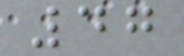47
